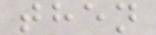then
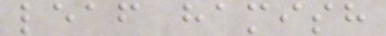leaf hamish
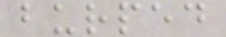burped
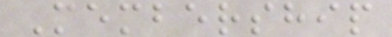Membership
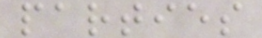parties
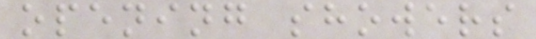opening showers
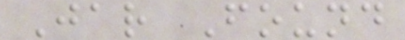Jar Found
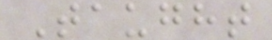Taught
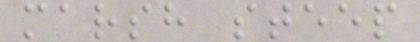marsh steep
